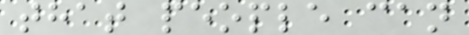that people can
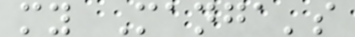my Manga's
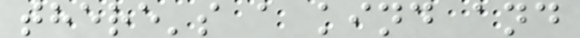there's a kind and
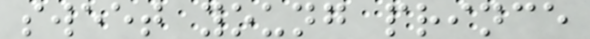sweet young prince
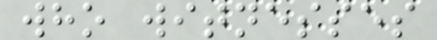who witnesses
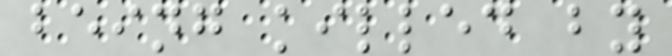being killed by
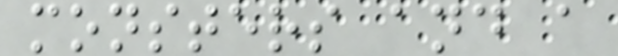monsters and a
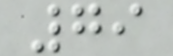79
